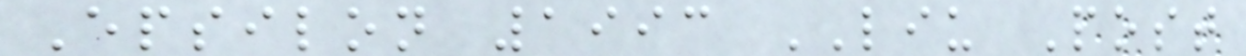Epsilon 1993 LIU Post
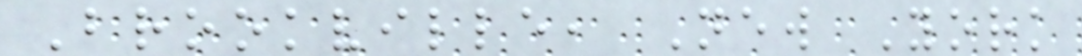Brookville, New York
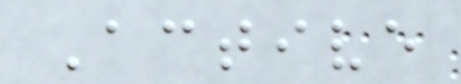Active
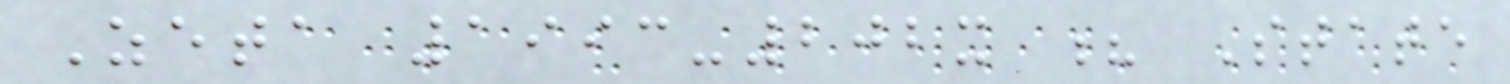Zeta 1993-202x ? State
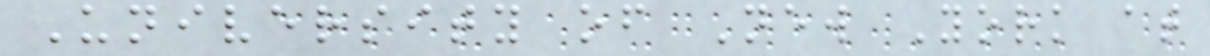University of New York at
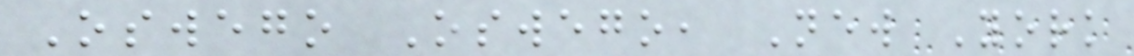Oswego Oswego, New York
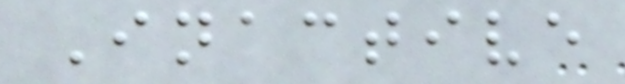Inactive
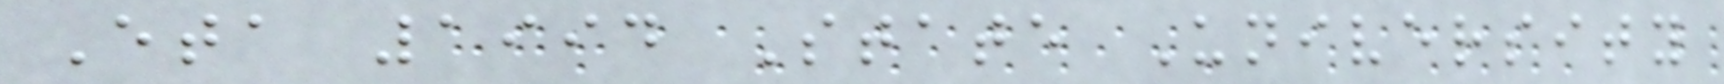Eta 1994 State University
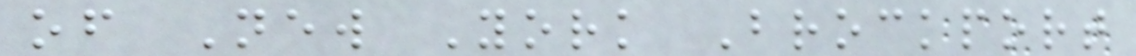of New York Brockport
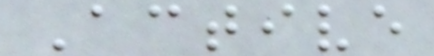Active
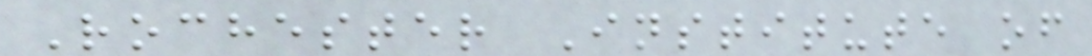Rochester Institute of
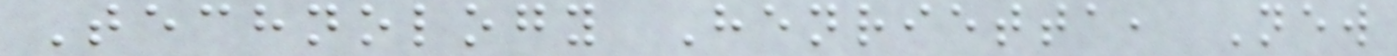Technology Henrietta, New
